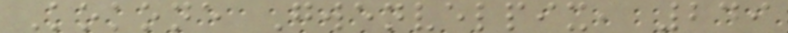Kokone Gwenvelpix, 249
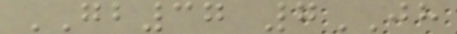GB37 7JH
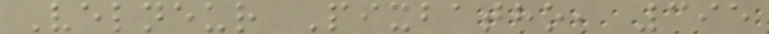Velneur Pixbatho, 395
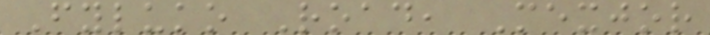Fyluko Road, Mexjor
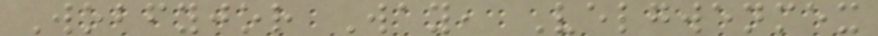Wobfyjor Way, Velgwenmex
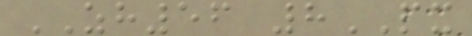ZH56 8PX
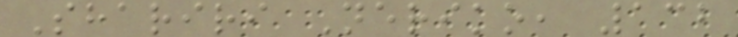Shariri Neriko, 132
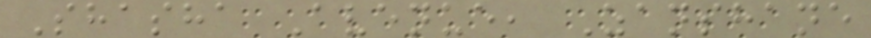Shasha Avenue, Zanshane
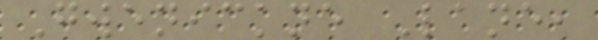Gwenickne Lane,
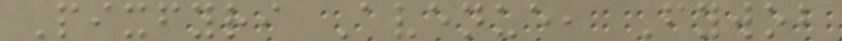Pixfyri Avenue, Fywob
